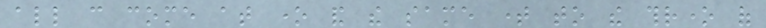all can come at one and the same time to the throne of
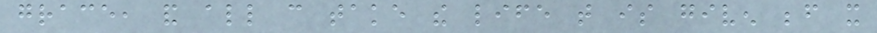grace, and all can take the life that is given before it
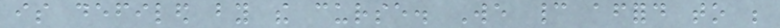is defiled by the curse. We cannot afford to be
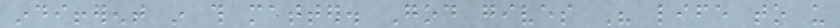indifferent in this matter. God gives His life to us
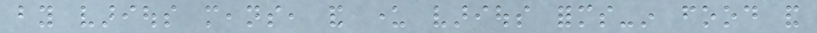by various means, and under various forms-in food and
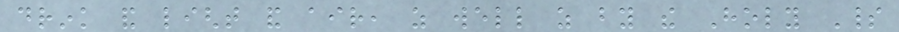drink and light and air, as well as by the Holy Spirit
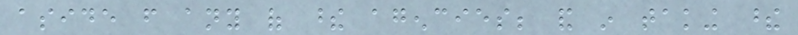aside from any of these agencies; and in taking these
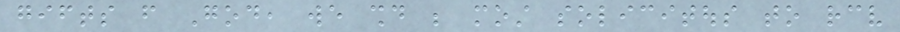gifts from God, we should be most solicitous to receive
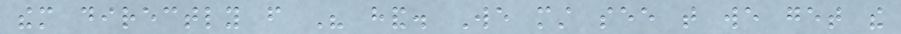them directly from His hand. We must see that we get the
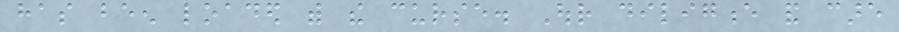has been loaded with the curse. Our diligence and care
